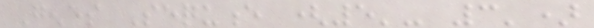Genes Sequence (5'- 3')
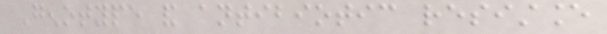Genotype and antibiotic resistance
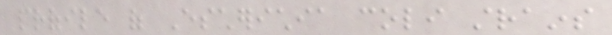profile of Escherichia coli strains
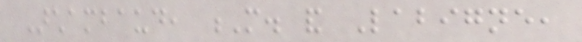Archambaud, M. and Labigne,
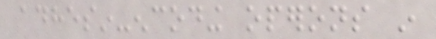adhesin-encoding operons in
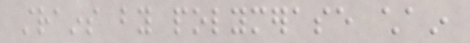strains by polymerase chain
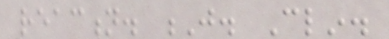reaction. J. Clin.
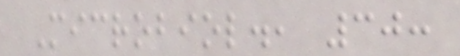Microbiol., 30:
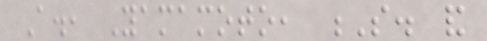A., Yamamoto, S. and
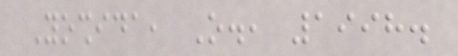Yoshida, O., 1998.
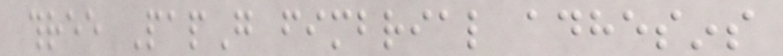three PapG fimbrial adhesins
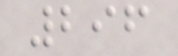296
